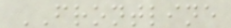FRONTLINE
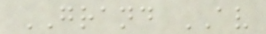GRAND AV
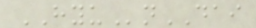HYUnDAI
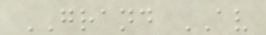GRAND AV
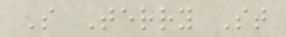S Terry St
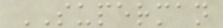SUPERMAN
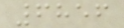6856
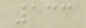133
